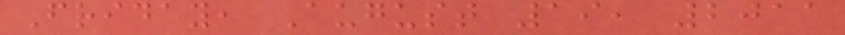Friday, August 19, 2011
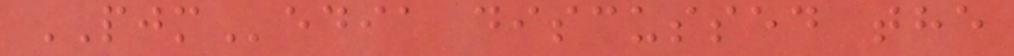PJMedia discussed the
